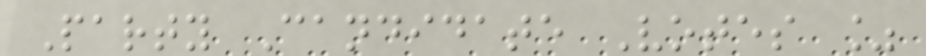Party Candidate Votes %
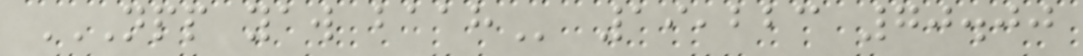NPP YAW BAAH 19,223 70.00
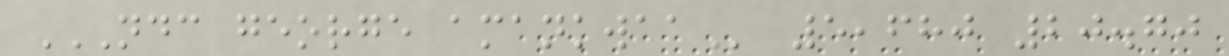NDC GEORGE AMANKWAA 5,680 20.70
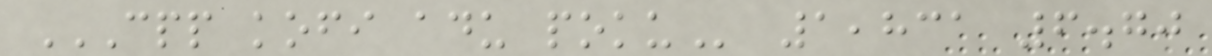CPP KOFI ADU POKU 1,831 6.70
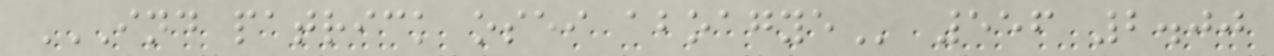IND PATRICK OSEI ABOAGYE 556 2.00
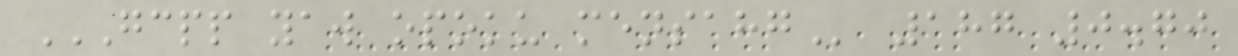GCPP YAW OPOKU MENSAHG 187 0.70
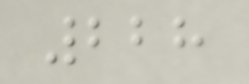228
